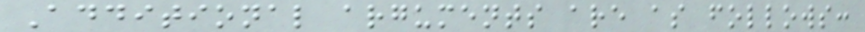Additional arguments are as follows:
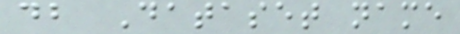db Dataset name
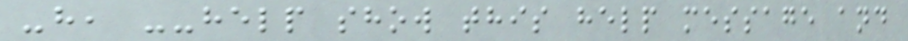-h, --help show this help message and
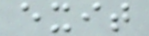exit
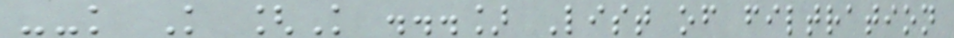--k K [K ...] List of filtration
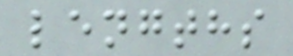lengths
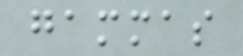gammas
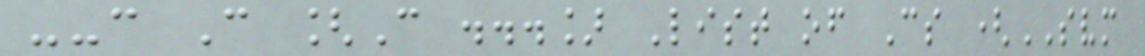--c C [C ...] List of Cs (SVM
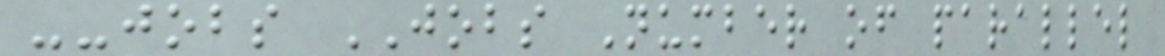--jobs JOBS Number of parallel
